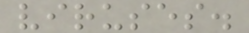viruses.
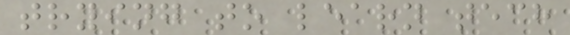trying to learn tech
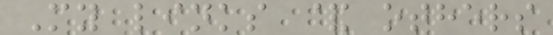My links & others
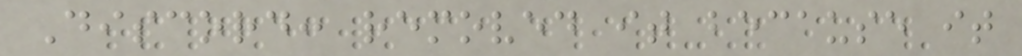Discord: removed it because it
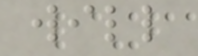will
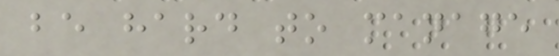be hard to manage
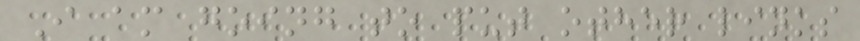I am going to put other links
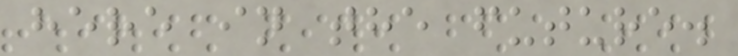here in the future.
